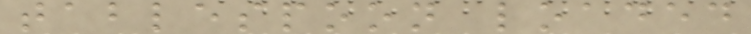tablespoon loaded
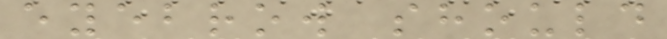eyebrow should
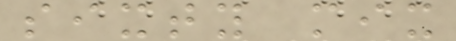sixty mix
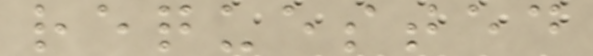requested
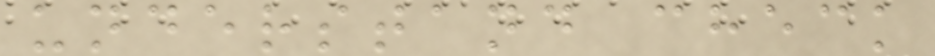understand check
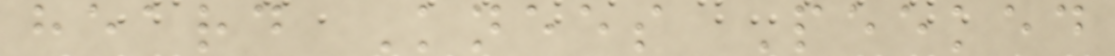heard Knees Peeked
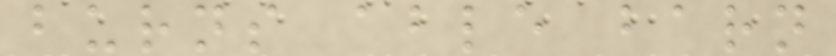burns able barn
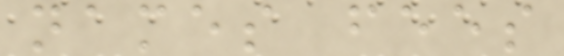names fees
